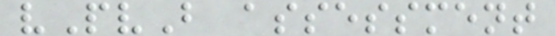vPvB assessment
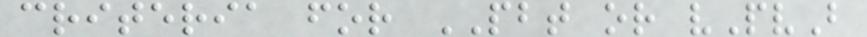criteria for PBT or vPvB
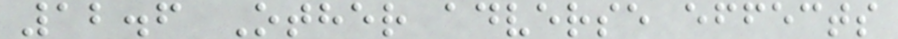12.6 Other adverse effects
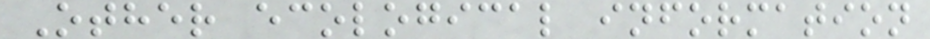Other ecological information
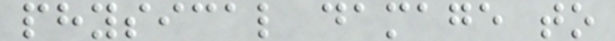physical damage to
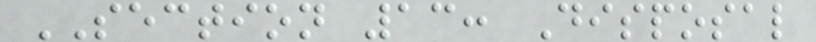SECTION 13: Disposal
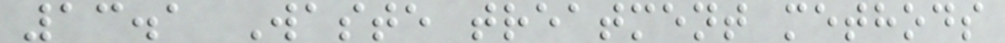13.1 Waste treatment methods
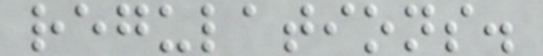regulations.
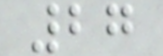27
